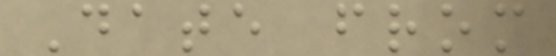Date from
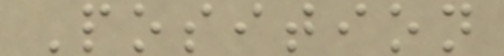Position
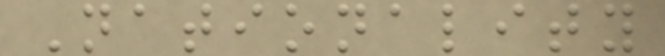Nationality
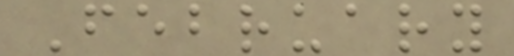February
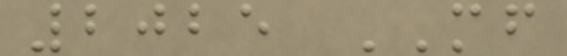2025 MF
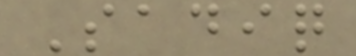Sadiq
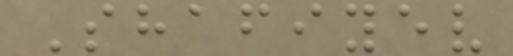Shafiyev
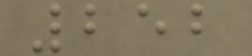252
